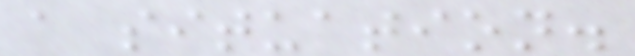a situation.
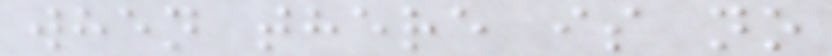when there is no
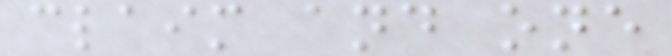claim and one
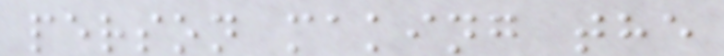person making the
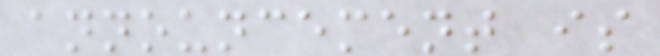announcement is
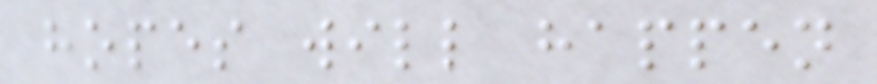hopes will happen
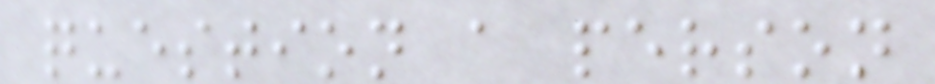question a person
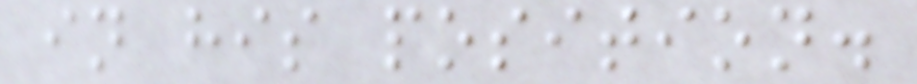in his position.
